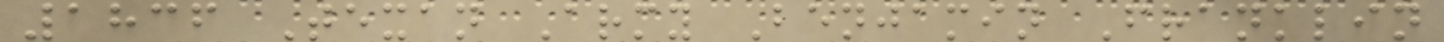1836 Texan Army Benjamin Franklin
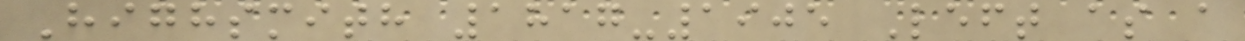Highsmith 1817-1905 Left as a
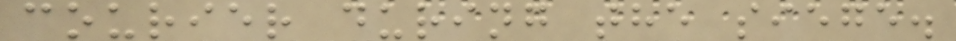courier during the siege.
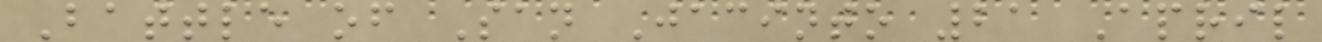Battle of San Jacinto 21 April
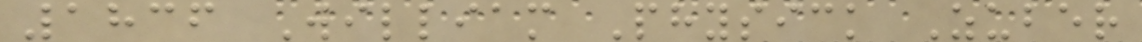1836 William Physick Zuber
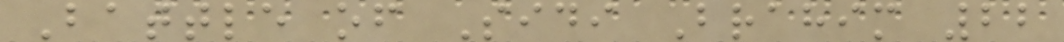Battle of Sidi Brahim 22
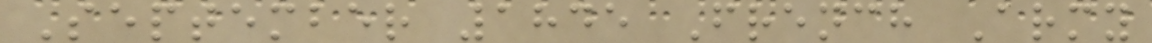September 1845 French Army
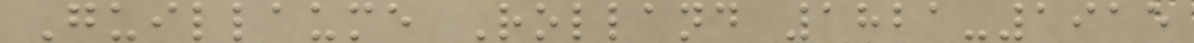Guillaume Rolland 1821-1915
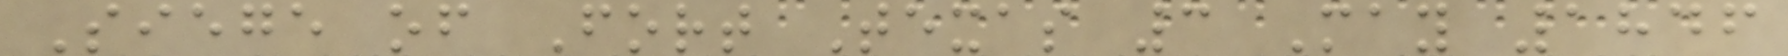Siege of Fort Texas 3 May 1846
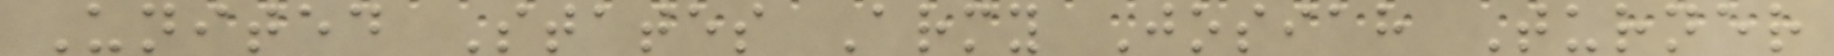United States Army Josiah Turner
